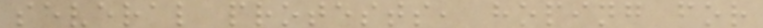several protests, hoping for
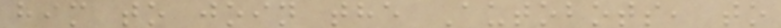him to join the Autobots, to
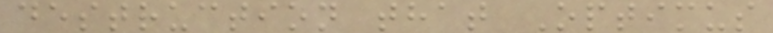destruction that Optimus
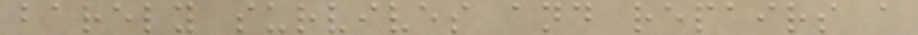barely survives and repairs a
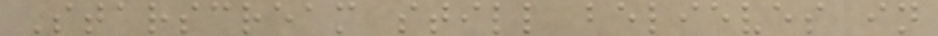Starscream still believes in
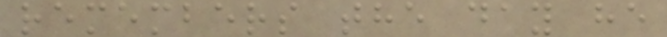remembers the day he
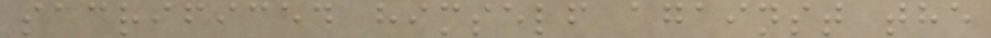sacrificed himself against the
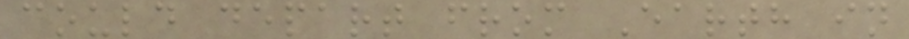could depart from Earth in
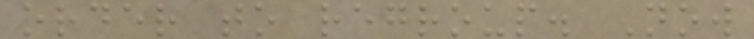order to regroup. Now
